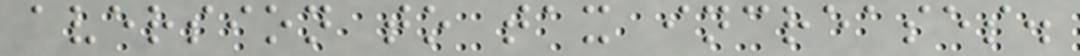aversion to tax increases.
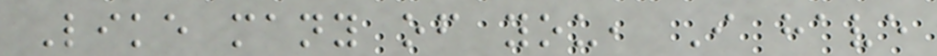Like many of you, I have
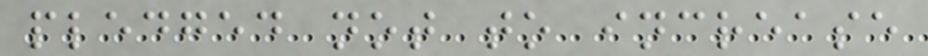pledged not to increase
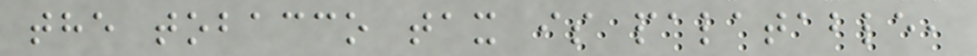the tobacco tax is palatable,
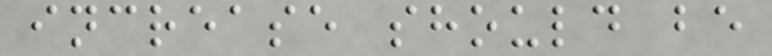increase should be
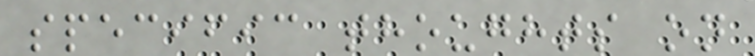specific thoughts on
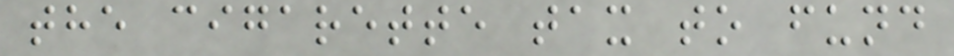the cigarette tax to fund
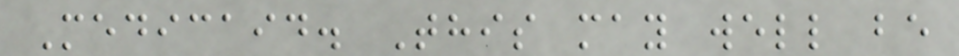Medicaid. This may well be
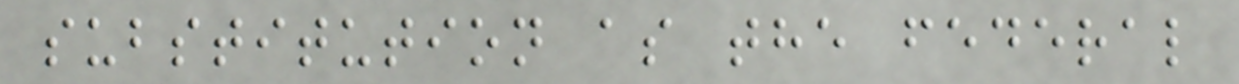substitution as the federal
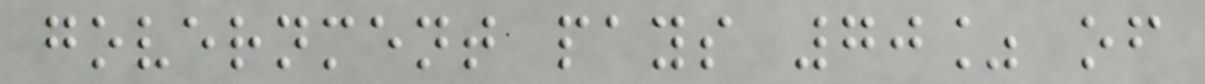government pays 70% of
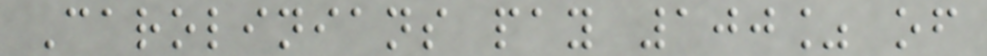Carolinians pay 100% of
